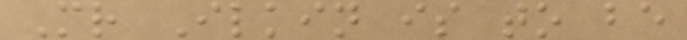Mr Ilkin is to be
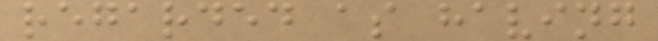regarded as having
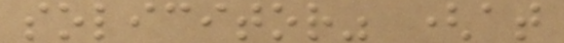solicitor" (at
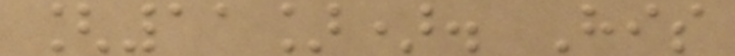[11]). His
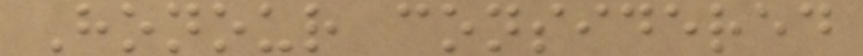Honour considered
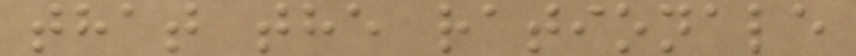that the rationale
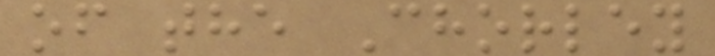of the Chorley
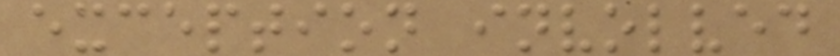exception involved
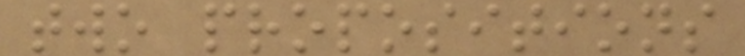two propositions
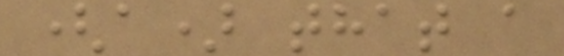(a) that a
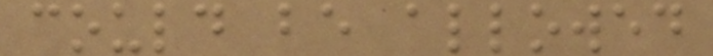could be allowed
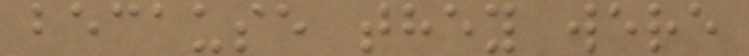because they were
